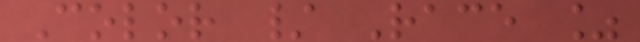Color / Race %
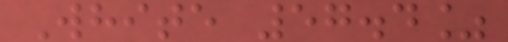White 57.4%
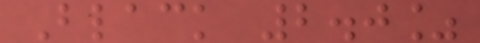Black 2.0%
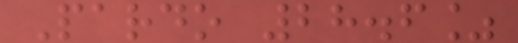Pardo 28.6%
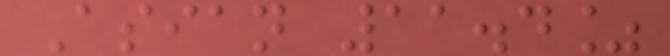Asian 11.4%
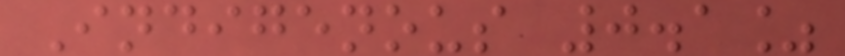Indigenous 0.1%
